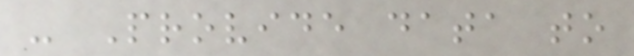- Provide data to
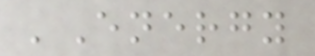'Energy
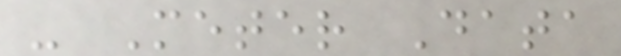- Meter Data
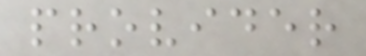provider
